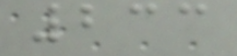233
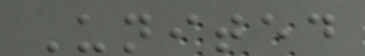United
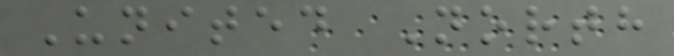United North
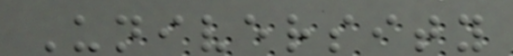University
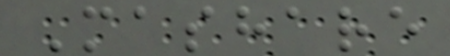Mashare
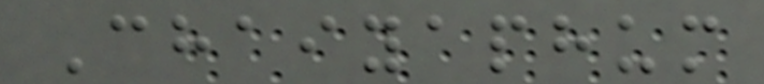Chaiyaphum
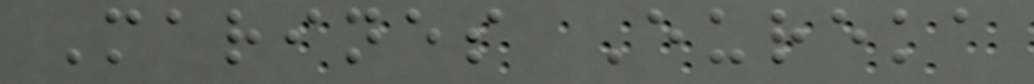Marines Eureka
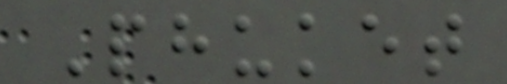Phuket
